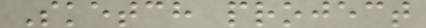Sketch project
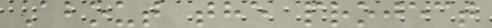About the project
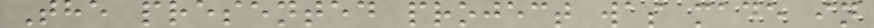The presented project was made in
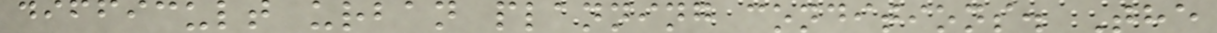difficult urban planning conditions. The
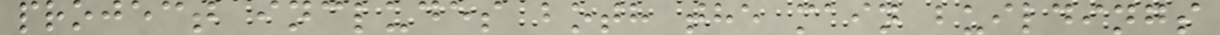project includes both the main buildings
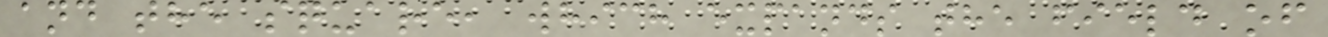and the square, which expands the field of
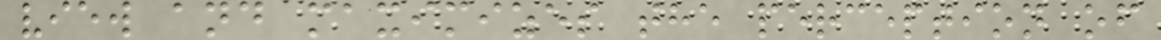view and maximizes the perception of
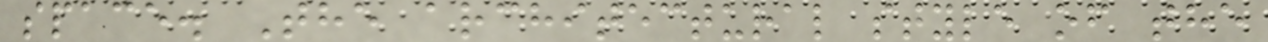space. The architectural style of the
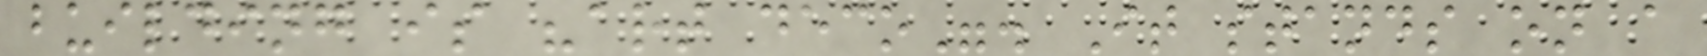building is "art deco". It stands on a
